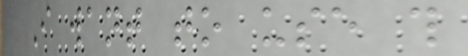I want to use this
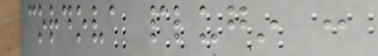cordova plugin :
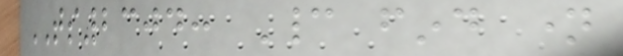TS2304: Cannot find name
